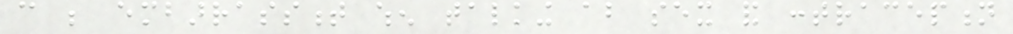can be embarrassment when talking about sex and contraception
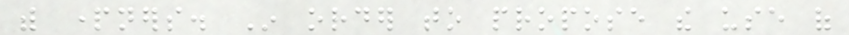with partners. In order to propose the use of
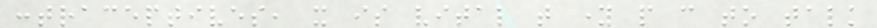contraceptives, it is vital that young people can to talk
